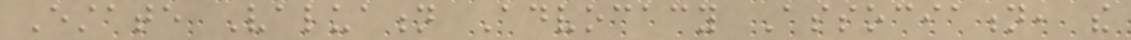Estate Valuation Advocacy Association, the
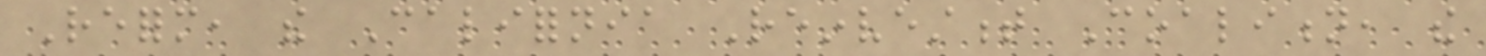Reform, the California Reinvestment Coalition, the
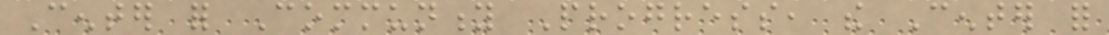Center for Community Progress, the Center for
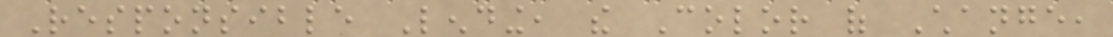Responsible Lending, the Color of Change,
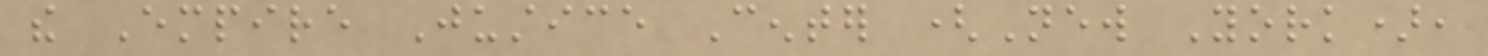the Empire Justice Center (New York),
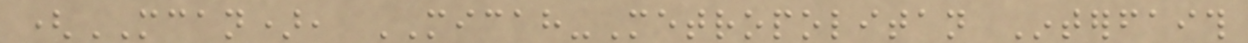(MCAN), MICAH-Metropolitan Interfaith
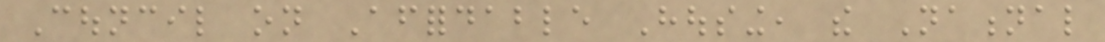Council on Affordable Housing, the National
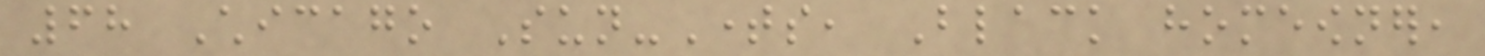68 Chicago Sun-Times, Black homeowner,
